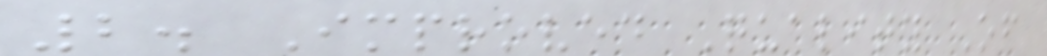2. Improved Quality Of
